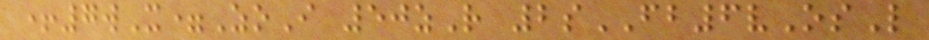+7wX=ZoI 50zR 2sFB6vOsL
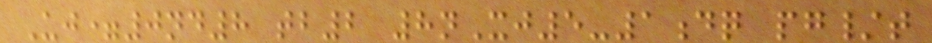Uj=0nd8 tb2 8nXj5-1dq pg/t
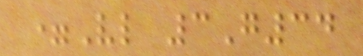=Vl 3G34
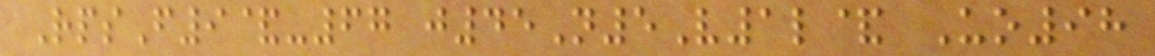RpsF9&-67 j45N5V1l& Uo98
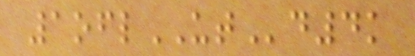1oflUTd4k
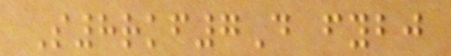S8rkf7D fybj
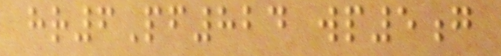hr6Pf824 wp5g
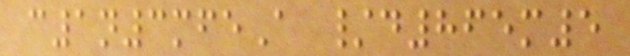c1n3mfeA /d865m5
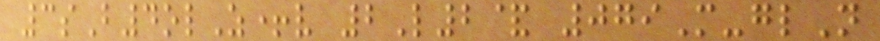3sB4olZ+v 2L2& 079M-glN
